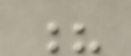?
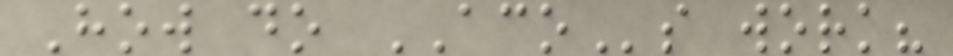How do ACOs work?
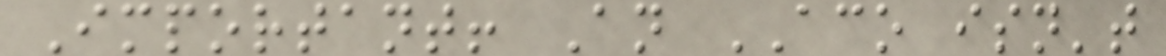Important! An ACO isn't
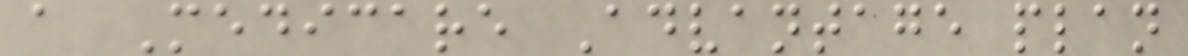a Medicare Advantage plan
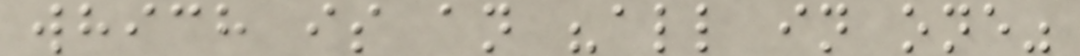which is an "all in one"
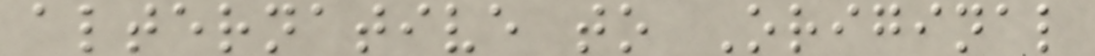alternative to Original
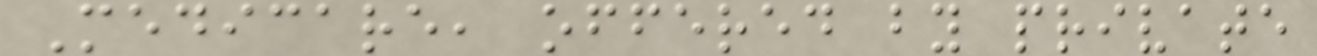Medicare, offered by private
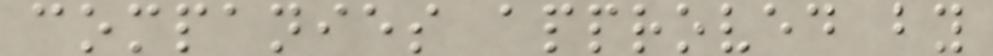companies approved by
